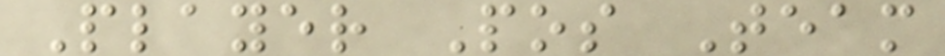Player Pos Team
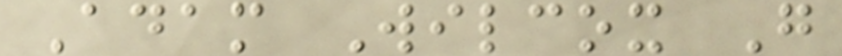Adam Wilcox G
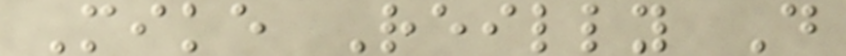Mike Reilly D
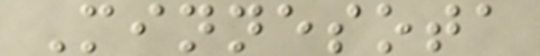Minnesota
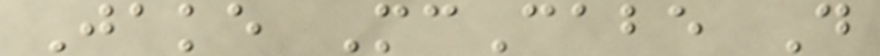Jake McCabe D
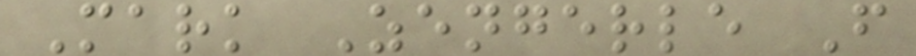Mark Zengerle F
